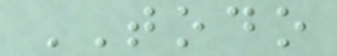TODO
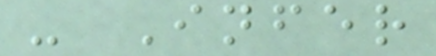- Infer
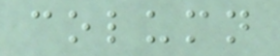column
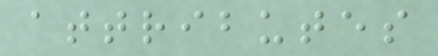attributes
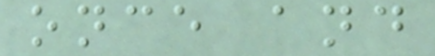once and
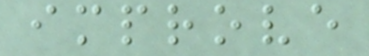improve
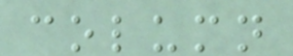column
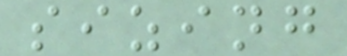sizing
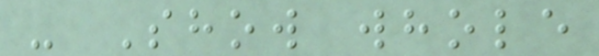- Show whole
